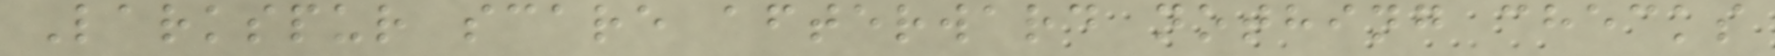Larkspur scare afterward nothing checks
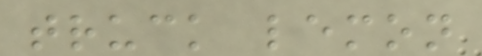truck lemon
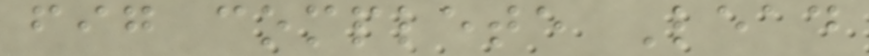fig complete Lead
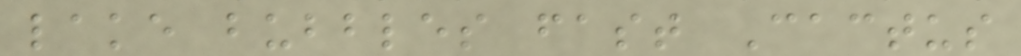lake bubbles fast Cactus
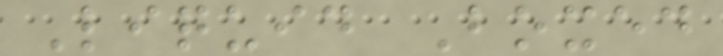Liquid Boxed
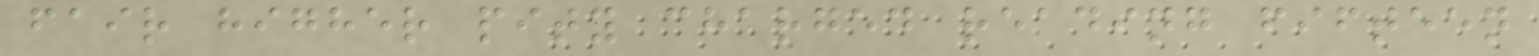fair higher pity charged reading fifteen
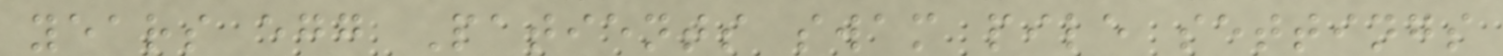years egg Patients swam pile settings
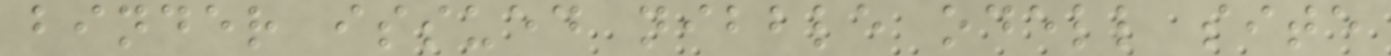binder issued nibble odell site
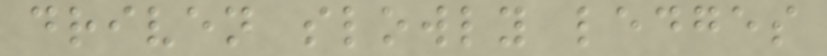driven slowly ledges
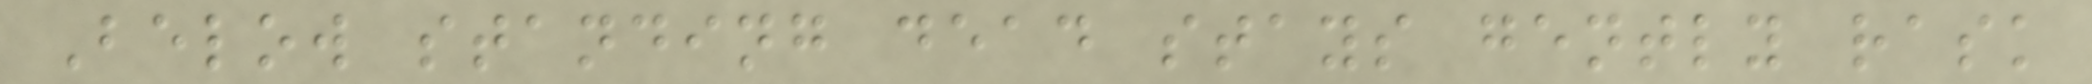Below standing dead stays gently rask
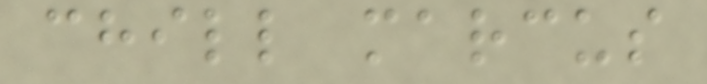chill marcus
